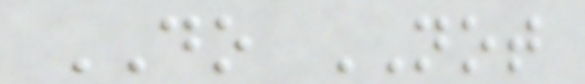DO NOT
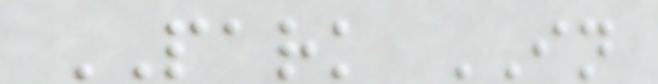PARK IN
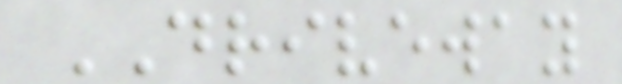DRIVEWAY
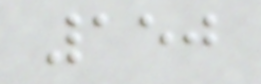150
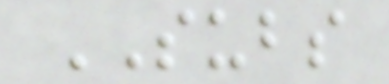SUBS
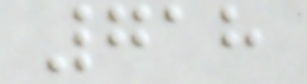718
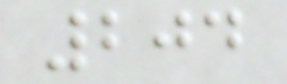204
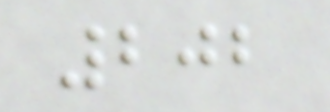202
